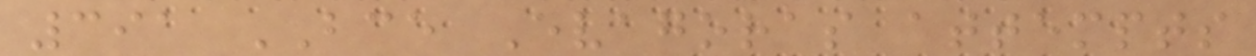391 BCE Evagoras attempts
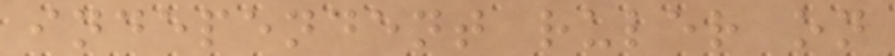independent ruler on
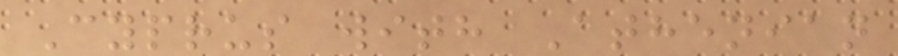Cyprus with Athenian
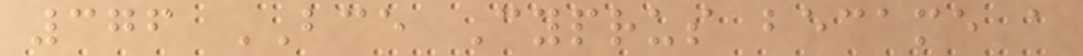376 BCE Cyprus became a
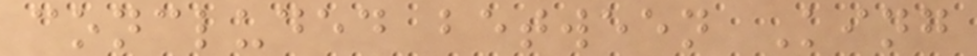concluded between King
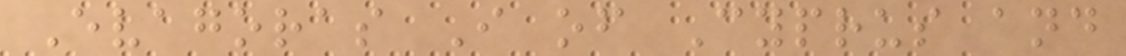Evagoras I of Cyprus and
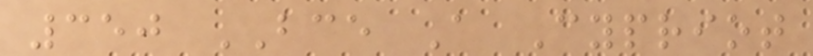350 BCE A Cypriot
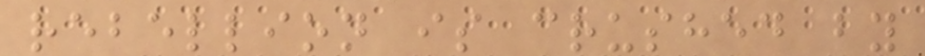rebellion is crushed by
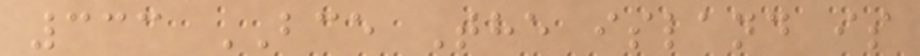333 BCE The island is
